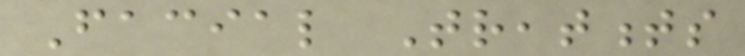Facial Treatments
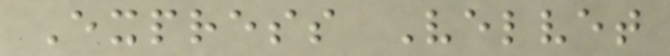Express Velvet
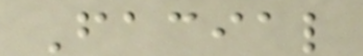Facial
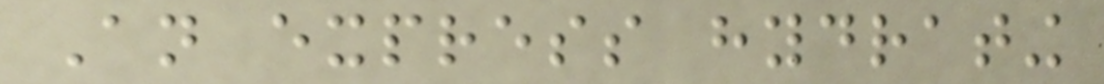An express hydrating
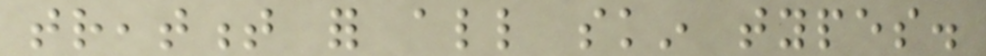treatment for all skin types.
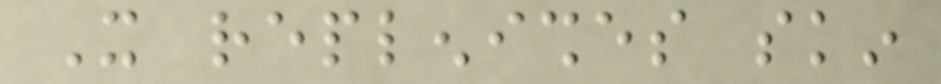It replenishes skin
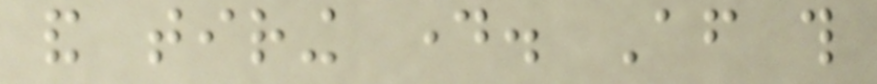and tiring day. After this
